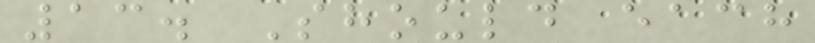13. Should each
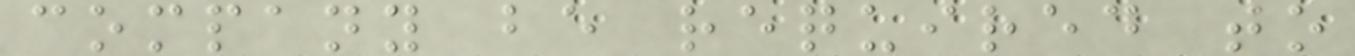company be required to
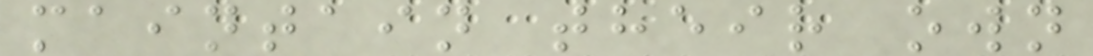maintain their own
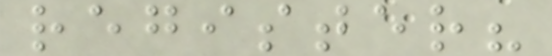register?
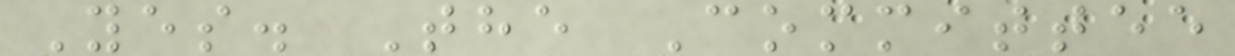Yes. The Committee
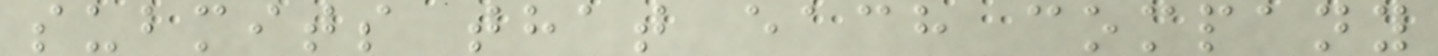submits that each company
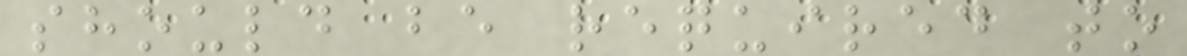should be required to
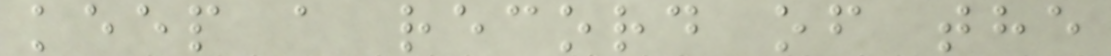keep a record of the
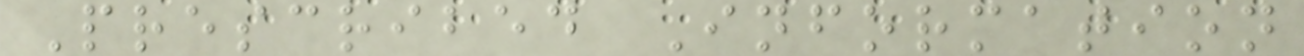Prescribed Information
